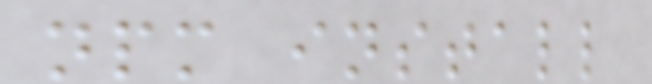npm install
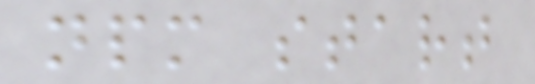npm start
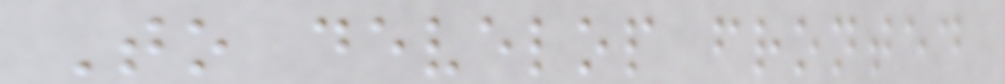To develop fronted
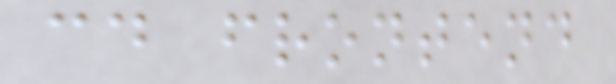cd frontend
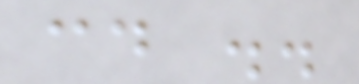cd ..
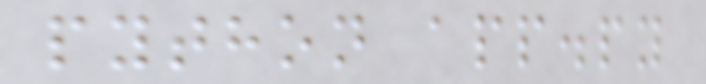python app.py
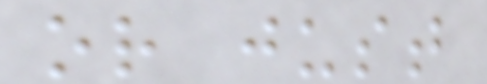or just
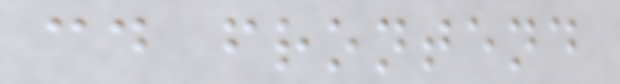cd frontend
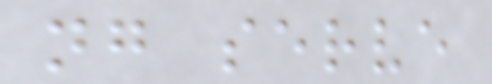ng serve
